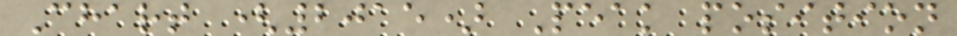Chart (2015) Peak position
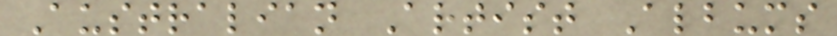Australian Artist Albums
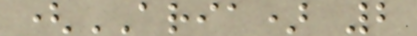(ARIA) 2
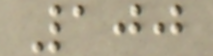100
